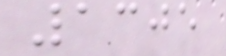1305
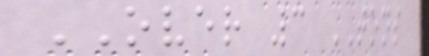OVER 3 TONS
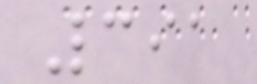391
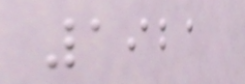1921
